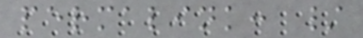permalink: /
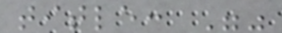title: ""
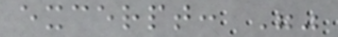excerpt: ""
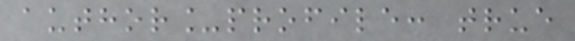author_profile: true
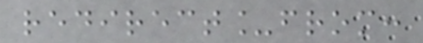redirect_from:
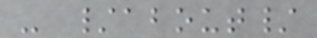- /about/
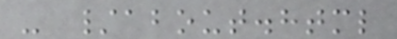- /about.html
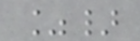%}
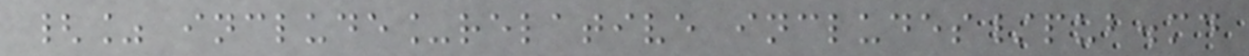{% include_relative includes/pub.md
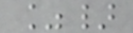%}
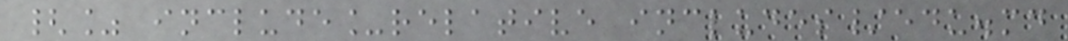{% include_relative includes/edu.md
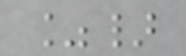%}
